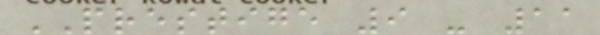PRESTIGE 9 - 11
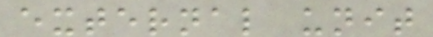external unit
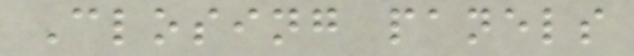Closing panels
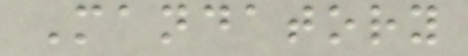Mandatory
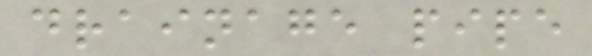drainage pipe
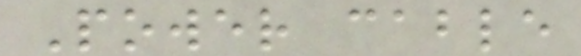Power cable
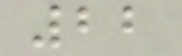22
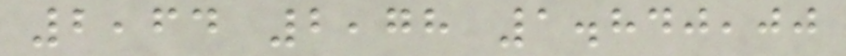2,64 2,78 1.840,00
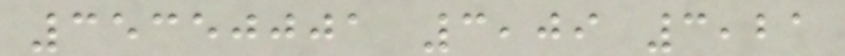35350001 3,09 3,21
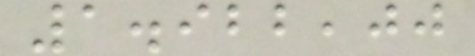1.922,00
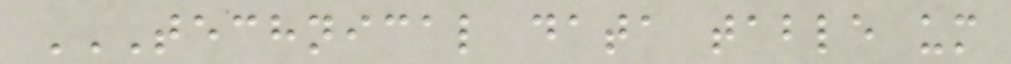TECHNICAL DATA TABLE UM
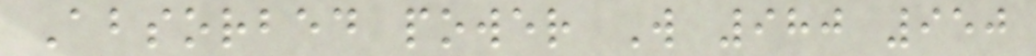Absorbed power W 980 950
